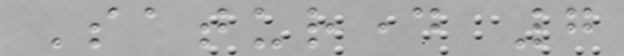Saturday 7
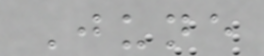June
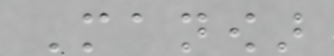Manowar
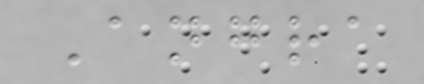Angra
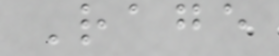Rage
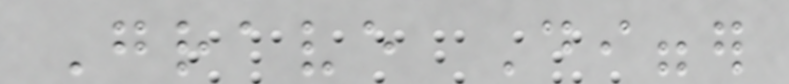Grave Digger
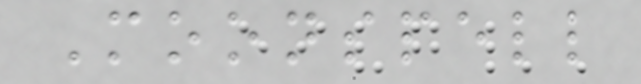Moonspell
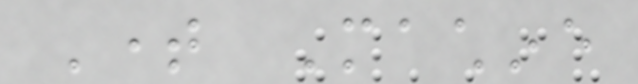Time Machine
